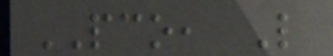PCO, L
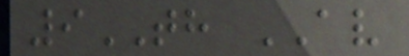9TH AV
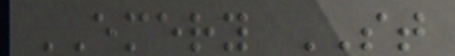EMERY ST
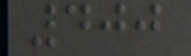400
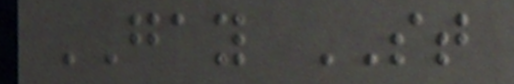GAY ST
